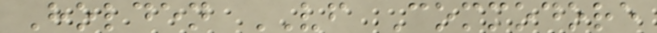Holden VF Commodore
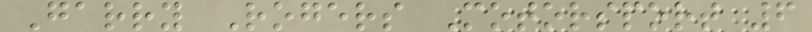Garry Rogers Motorsport 6
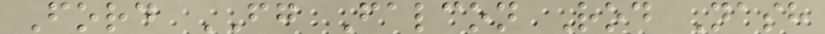Ford FG Falcon Rod Nash
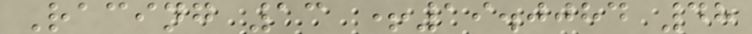Racing 13 +19.0084 48
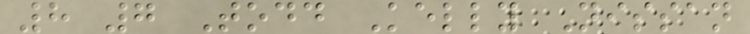8 7 Todd Kelly Nissan
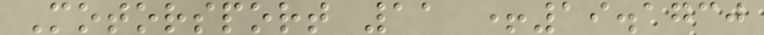Motorsport 11 +19.1730
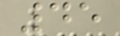45
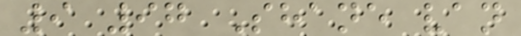9 97 Shane van
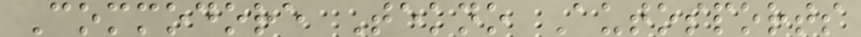Commodore Tekno Autosports
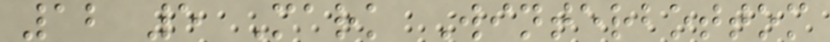12 5 Mark Winterbottom
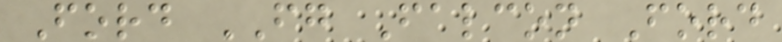Ford FG Falcon Ford
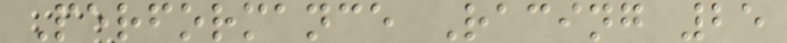Performance Racing 25
